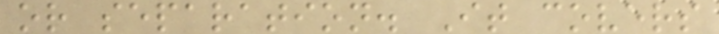or separation. It covers
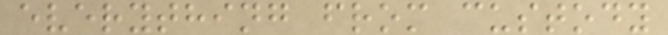everything from custody
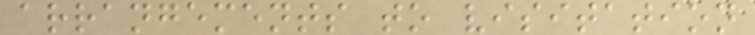arrangements to visitation
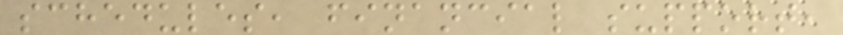schedules, financial support,
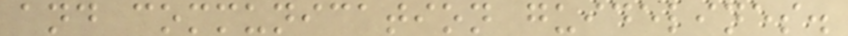and communication guidelines.
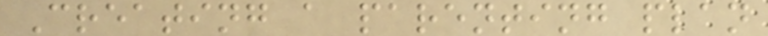Creating a parenting plan
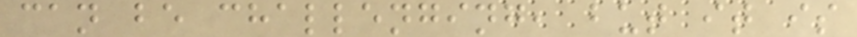can be challenging, but it is
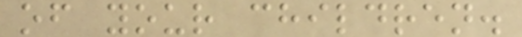of your children.
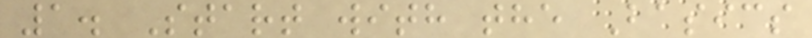1. Start with the Basics
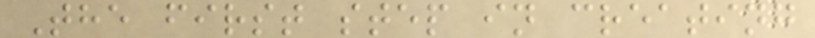The first step in creating
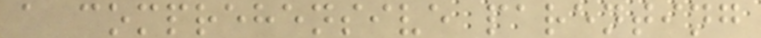a comprehensive parenting
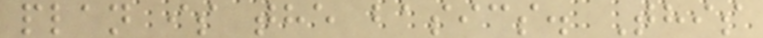plan is the basics. This
